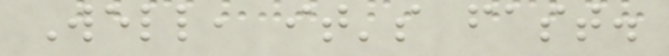Well, it's fast.
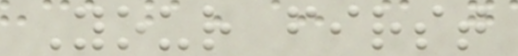Your first
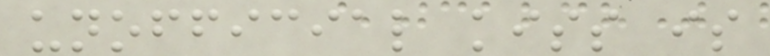unofficial kiss is
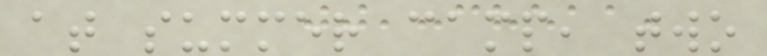at summer camp, two
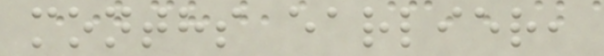months earlier,
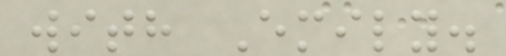with Emily.
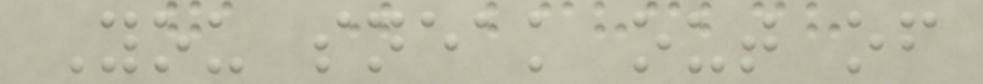You sneak out of
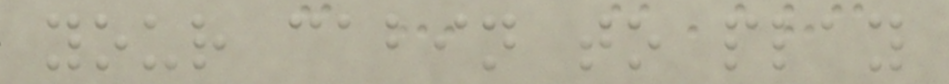your cabin to play
